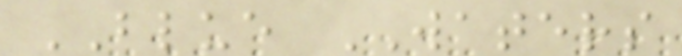BLUE WATERS
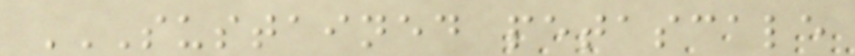SUSTAINED PETASCALE
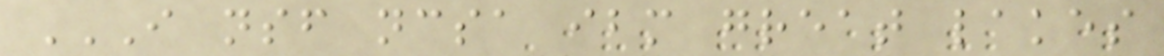I NSF NCSA IBM GREAT LAKES
